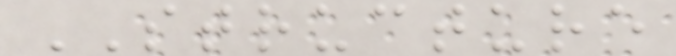STRUCTURE
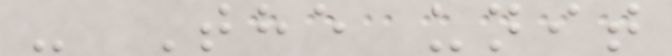- The unit
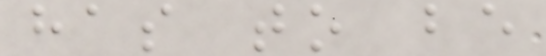has to be
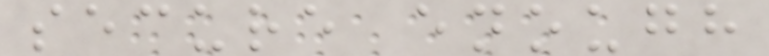secure enough
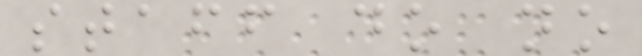staff do no
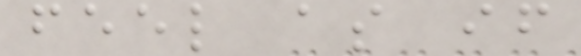feel as if
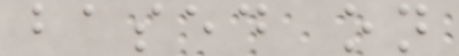based on
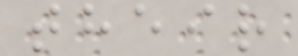their
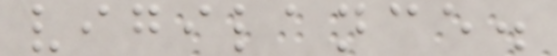vigilance.
